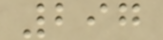297
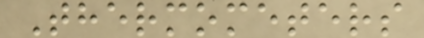Thermometers
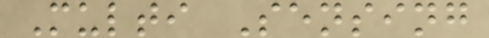Multi Sensing
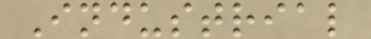Industrial
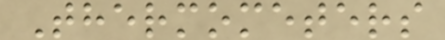Thermometers
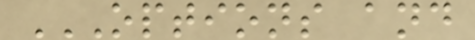OPTIONS AND
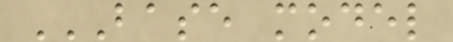BASE MODEL
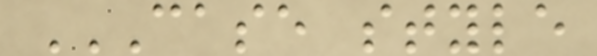CASE STYLE
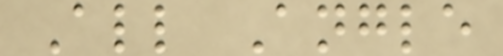All Angle
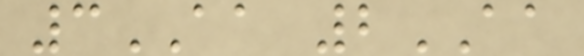3AA 2AA
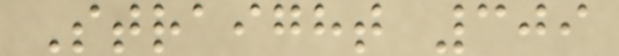Straight 309
